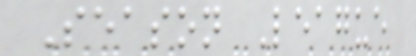Season League
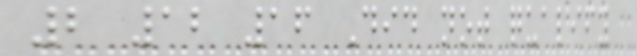2 12 16 Did not qualify
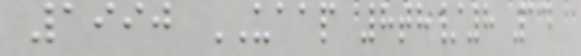1990 UAAP 8th/8 14
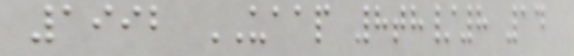1992 UAAP 8th/8 14
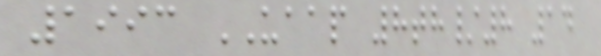1993 UAAP 8th/8 14
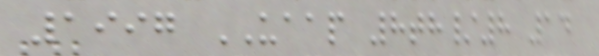1997 UAAP 8th/8 14
